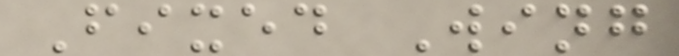Fixed Wing
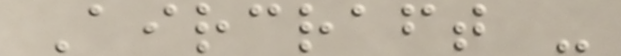Aircraft -
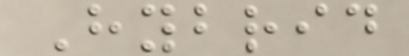Hybrid
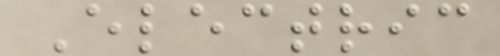Electric
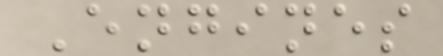Engines
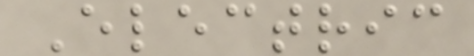Electric
